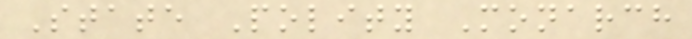State Polity Monarch
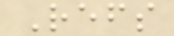Refs
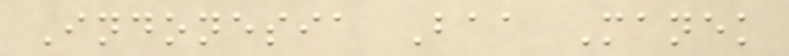Indonesia Baa Manek
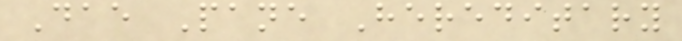Dae Pane Hereditary
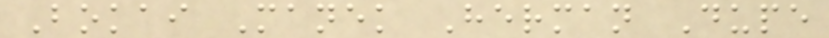Bokai Manek Herman Dupe
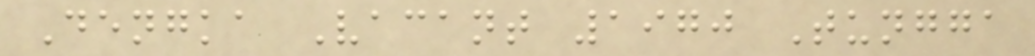Dengka Vacant 1970 Tungga
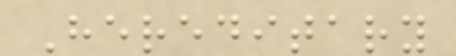Hereditary
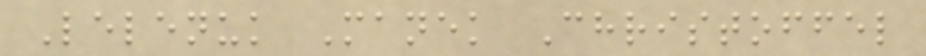Lelenuk Manek Christoffel
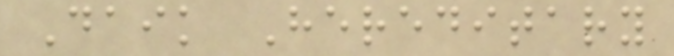Daik Hereditary
